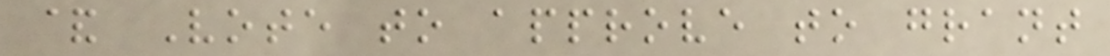& Vote to approve to grant
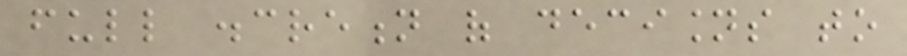full discretion of decisions to
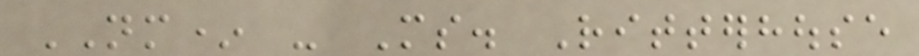NM* - Ms. Ritterhouse
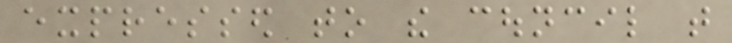expressed to the council that
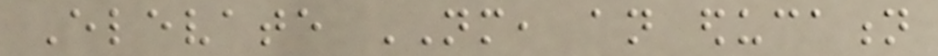Elevate NM, an education
